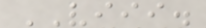VIII.
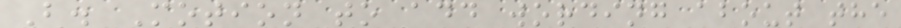B. Motion to add wording about the
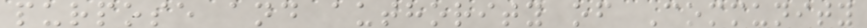purpose and authority of Community
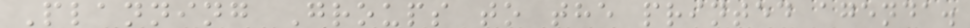Planning Groups to the printed agenda.
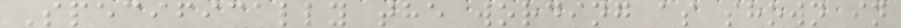Specifically the wording as shown in
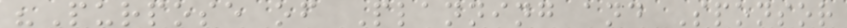"Purpose of Planning and Sponsor
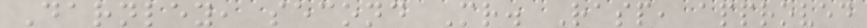Darnley, second Mr. Rasp, approved
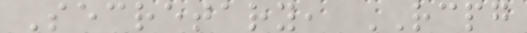Secretary, RCPG
